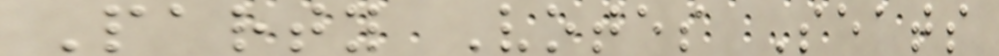Party Votes Seats
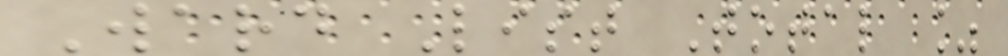Ward List Total %
